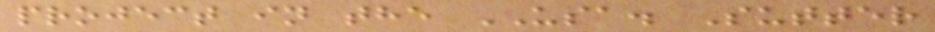project in the USA. Sutter
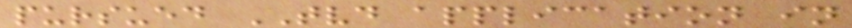pursued TVD application in
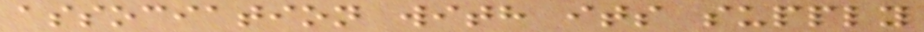association with its supply
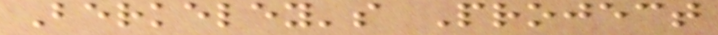Berkeley's Project
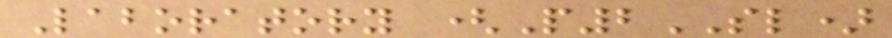Laboratory (P2SL)
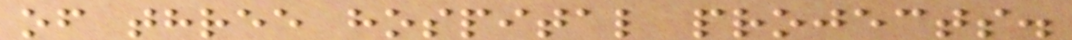of three hospital projects.
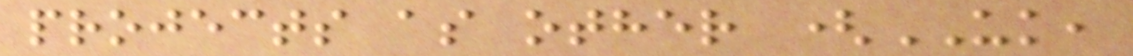projects as other (UK,
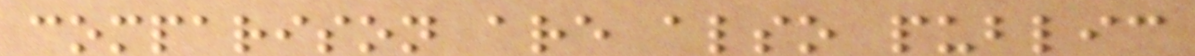comparison are also public
